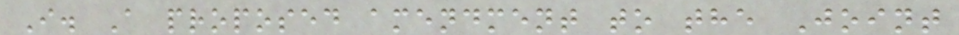I. A proposed amendment to the Joint
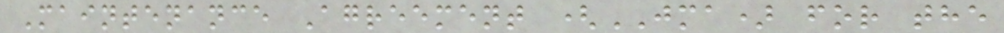Maintenance Agreement (JMA) for the
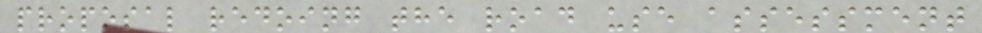proposal redoing the road use assessment
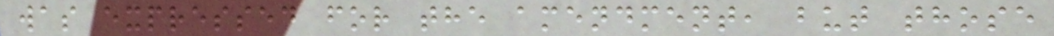was expressed for the amendment, but those
